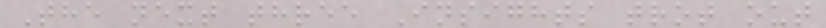The next three Insights trot out
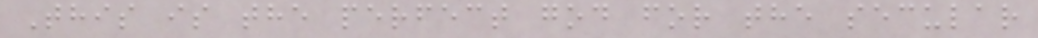This is the perfect god for the secular
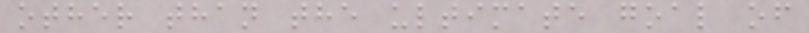other than the ultimate goal of
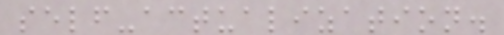self-actualization.
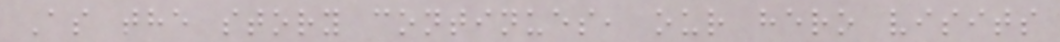As the story continues, our hero visits
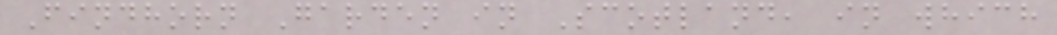Findhorn Garden in Scotland, in which
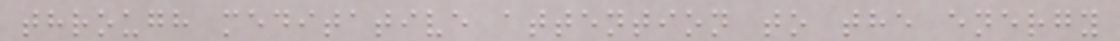through meditative attention to the energy
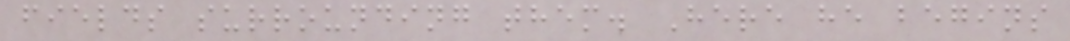fields surrounding them. Here he begins
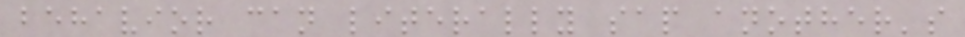behavior can literally sap another's
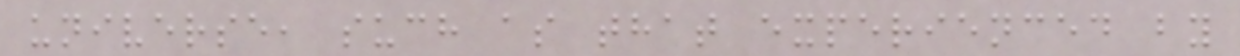universe, such as that experienced by
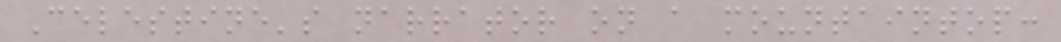Celestine's narrator on a mountaintop:
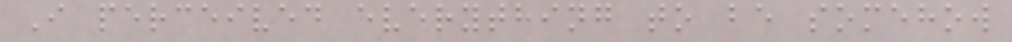I perceived everything to be somehow
